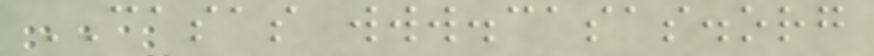CASAS www.casas.org
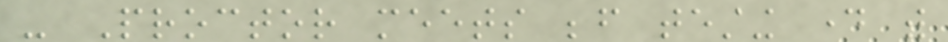- Proctor meets before testing day with
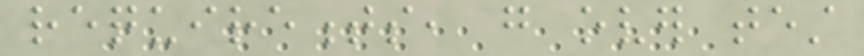requirements, go over test
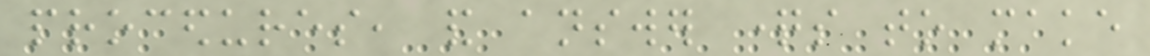procedures, and answer questions to make
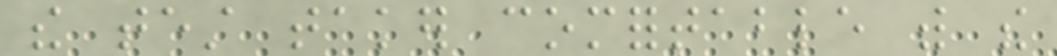the test taker comfortable with the
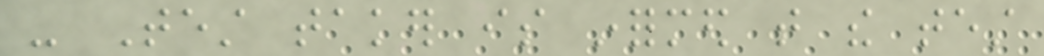- Test taker is informed that the test
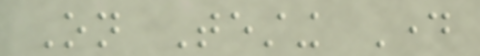On Testing Day
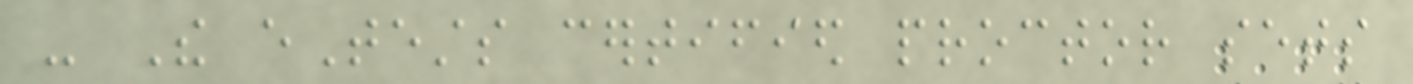- The eTests certified proctor sets
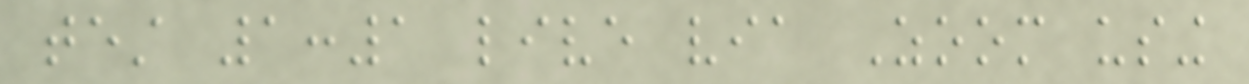test 1:1 live via Zoom using
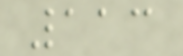113
